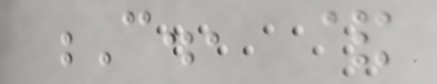C., &
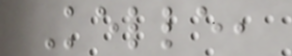Kelle,
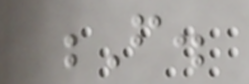F.
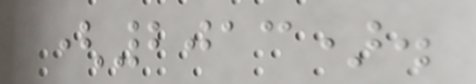(2013).
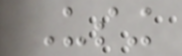Using
